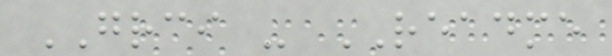GRCI - README
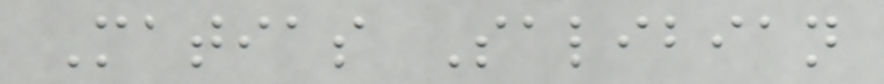Matias Salibian
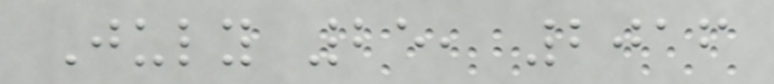July 25, 2016
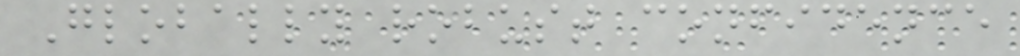Globally robust confidence
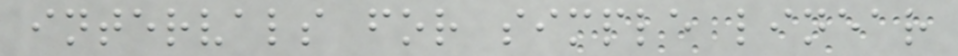intervals for simple linear
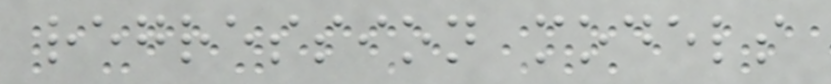regression models
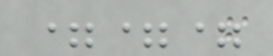===
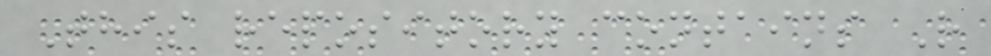This repository contains R
